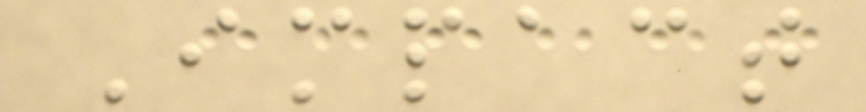Impact
